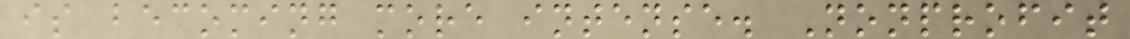is becoming more intense. Nonprofit
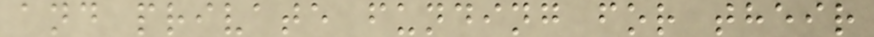and private funding for their
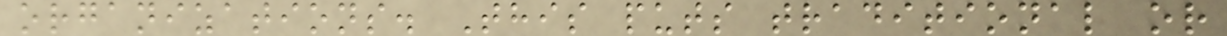organizations. This puts traditional or
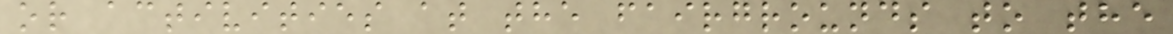or activities at the fairgrounds to the
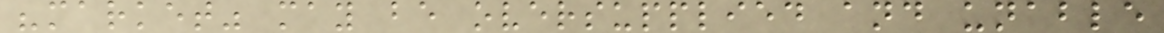"market" may be oversupplied and unable
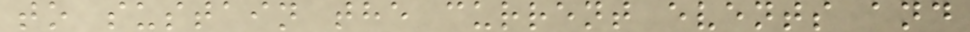to sustain the current events and
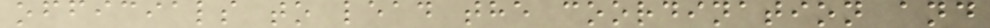officials to lead the coordination and
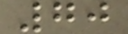70
